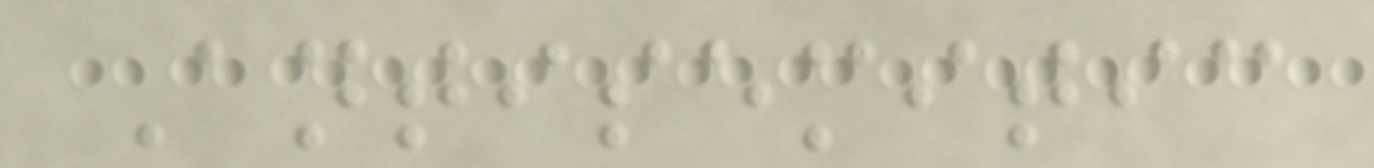Antisemitic
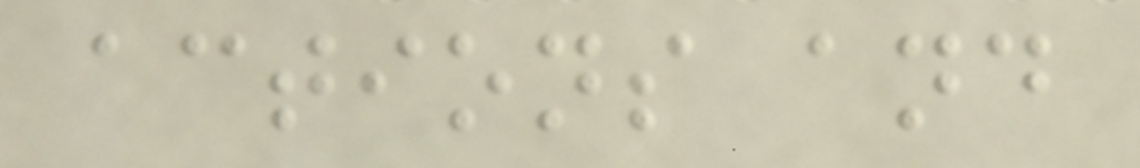actions and
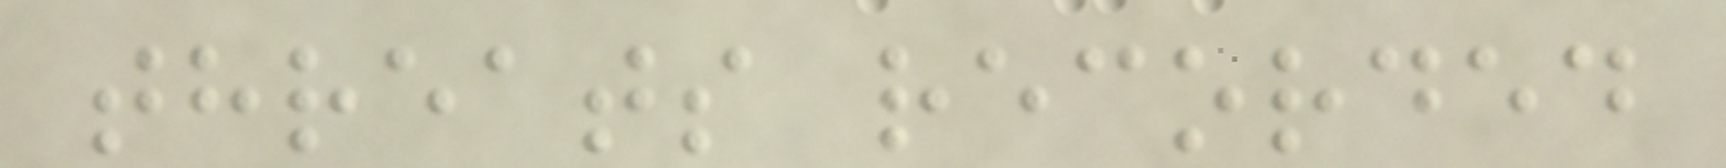threats recorded
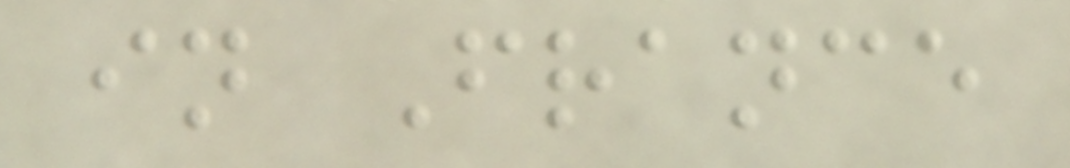in France
